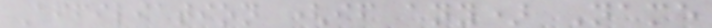Affiliation (if any) Name
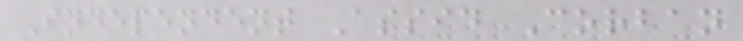Independent Assid Corban
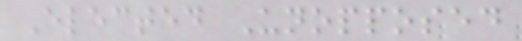Elected Unopposed
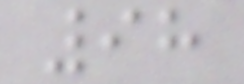98
